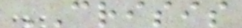CRISIS
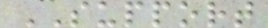SUPPORT
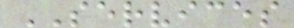SERVICES
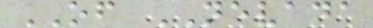OF NEVADA
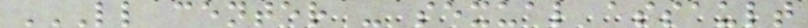LL CENTER - SEXUAL ASSAULT
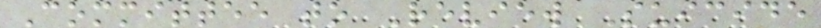Committee to Review Suicide
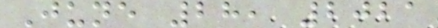June 28, 2021
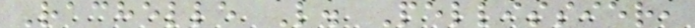Rachelle L. Pellissier,
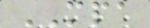MPA
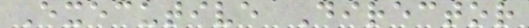Executive Director
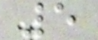5
